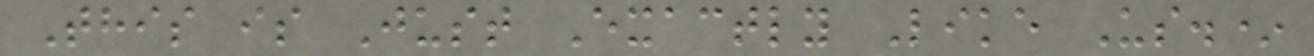This is Just Exactly Like Us.*
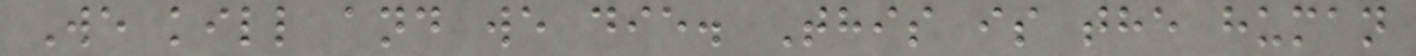We kill and we die. This is the human
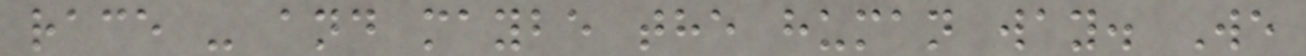race - and maybe the human way. We
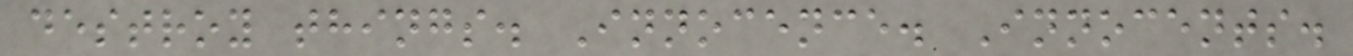destroy things. Innocence. Innocents.
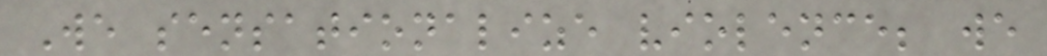We sensationalize violence; we
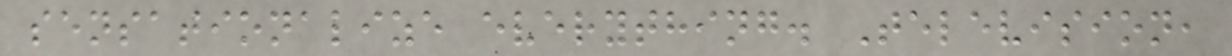sensationalize everything. Television,
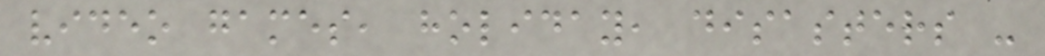video games, holiday, disasters -
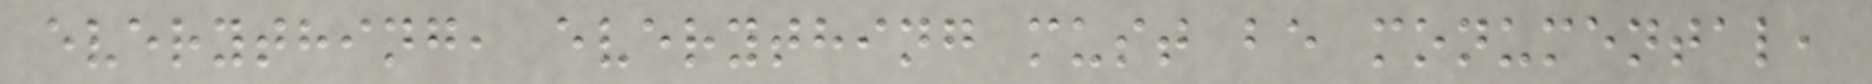everything, everything must be monumental,
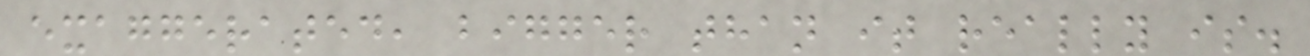exaggerated, bigger than it really is.
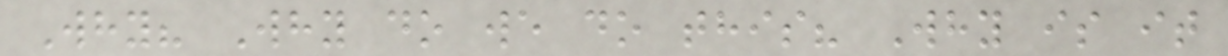Why? Why do we do this? Why is it
